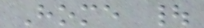Home |
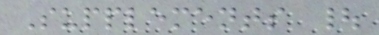Supplements |
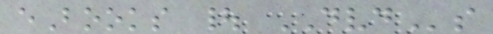eBooks | DVDs
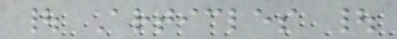| Articles |
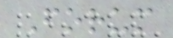Forum
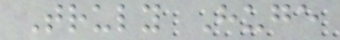Truly Huge
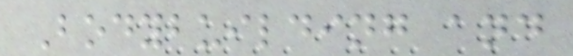Bodybuilding and
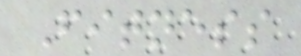Fitness
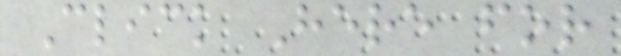Click Here for
